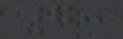70
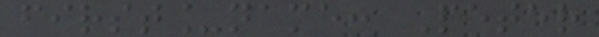first_name: Peter
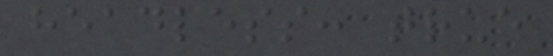headless: true
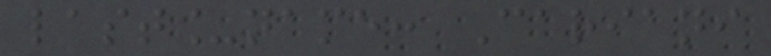last_name: Cariani
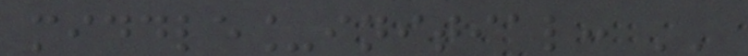middle_initial: ''
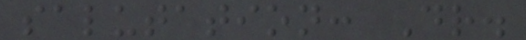salutation: Dr.
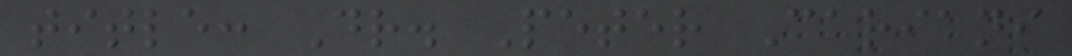title: Dr. Peter Cariani
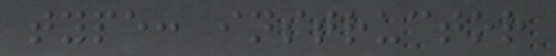type: instructor
